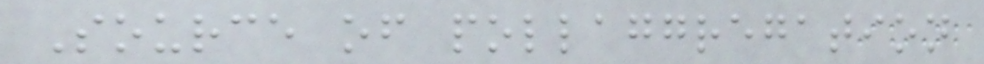Source of pollaggregation
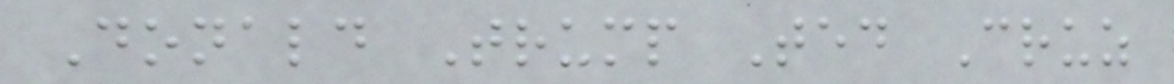Donald Trump Ted Cruz
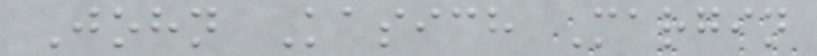John Kasich Margin
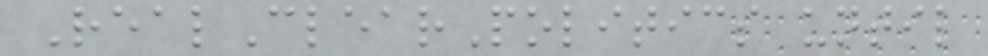RealClearPolitics until
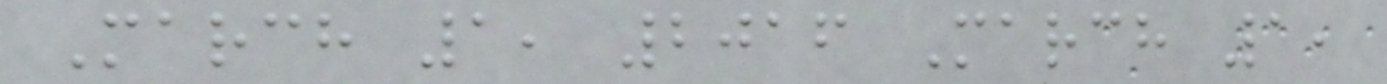March 1, 2016 March 1,
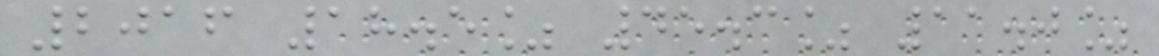2016 18.5% 45.3% 11.0%
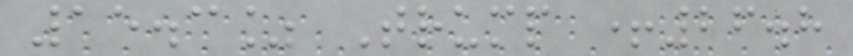15.3% Trump +26.8
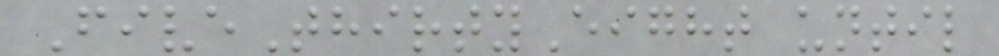FiveThirtyEight until
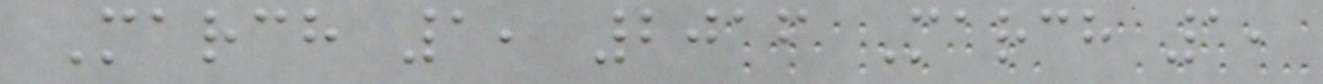March 1, 2016 March 1,
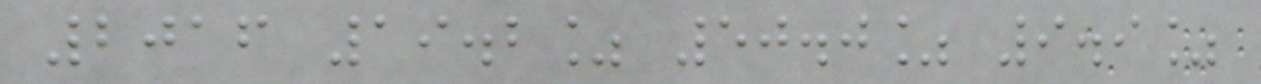2016 19.2% 50.0% 9.9%
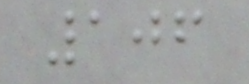106
